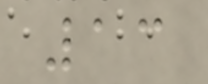13
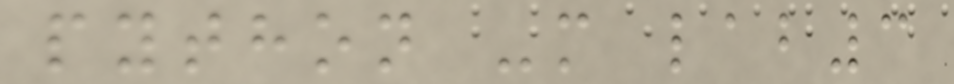python -m lab3
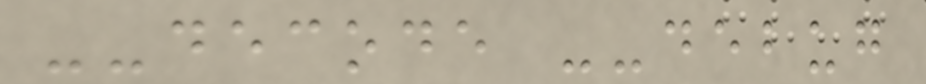--decode --debug
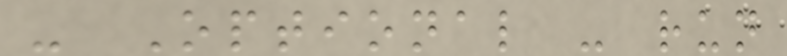- Optional - run
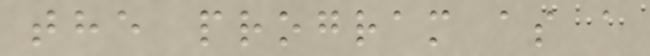the program as a
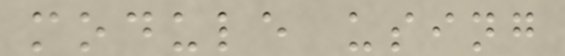module using
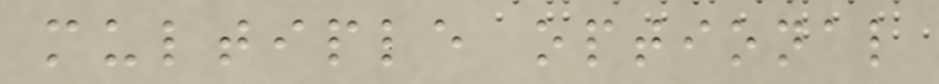multiple optional
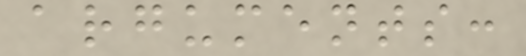arguments:
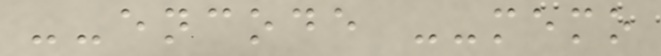--encode --memo
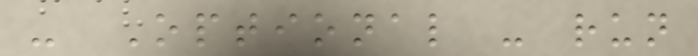- Optional - run
